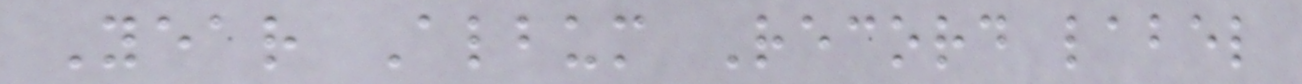Year Album Record label
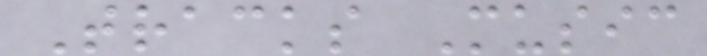Tracks Music
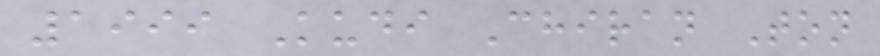1999 Kudi Chiran Ton
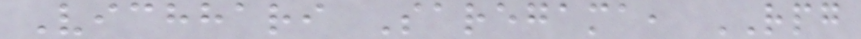Vichhari Saregama, RPG
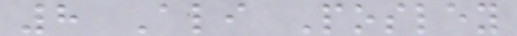8 Ali Posley
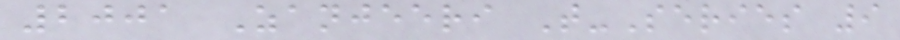2001 Zanjeeri T-Series 9
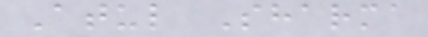Atul Sharma
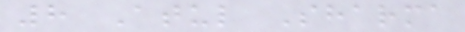8 Atul Sharma
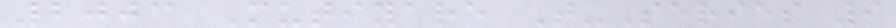2003 Mutiyare T-Series 9
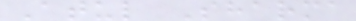Atul Sharma
